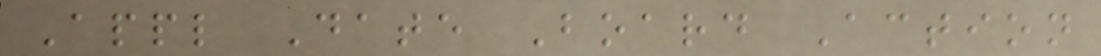Appl Date Board Action
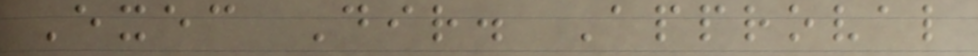Exec Dir. Approval
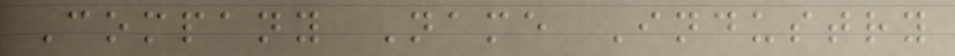Company Name Industry
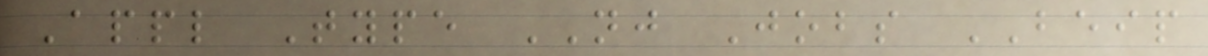Appl Type NJ Jobs BEIP
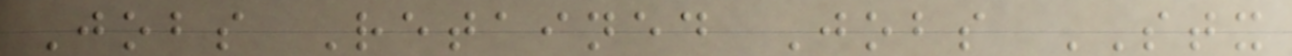Jobs Retained Jobs STX
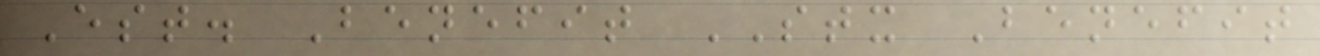Est. Benefit STX Benefit
